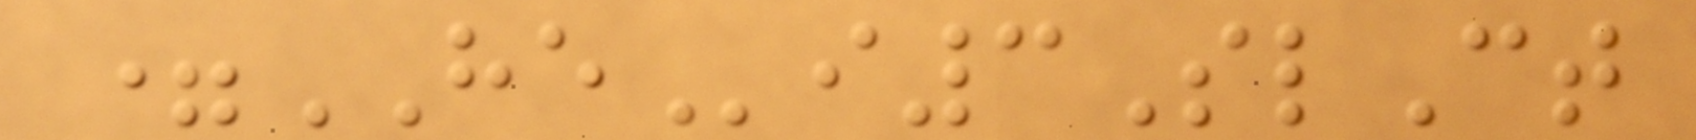=HEi3SlCt
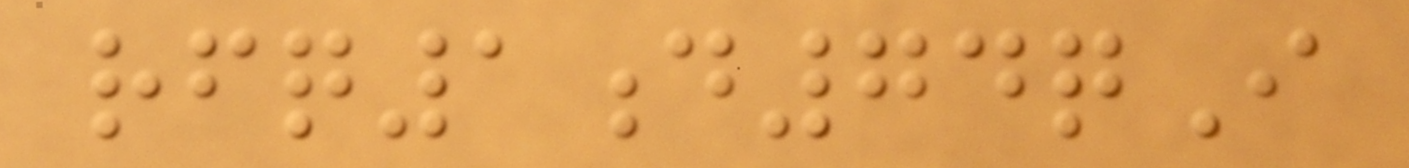rfq1d74qI
